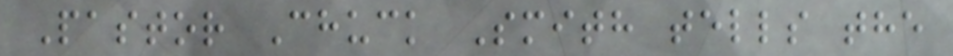Pastor Chuck Smith tells the
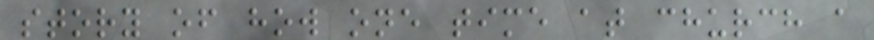story of how one time at church a
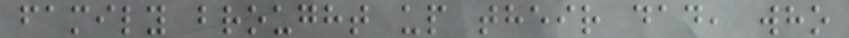family brought up their dad, who
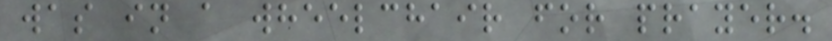was in a wheelchair for prayer.
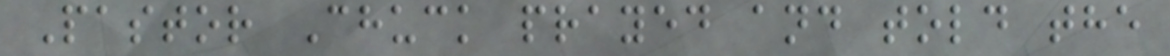Pastor Chuck prayed and told the
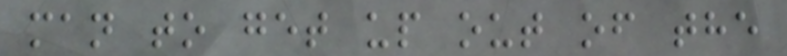man to get up out of the
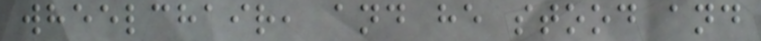wheelchair, and he stood and
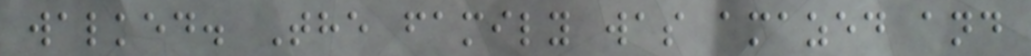walked. The family was amazed and
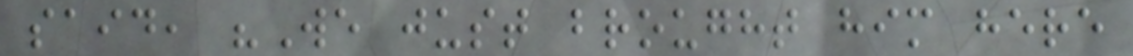said, "We just brought him here
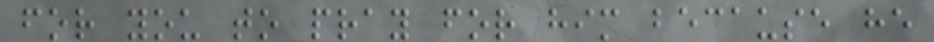for you to pray for him because he
